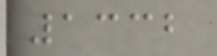1332
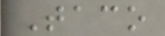Taco
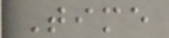Time
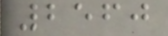2560
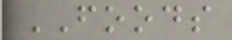FOODS
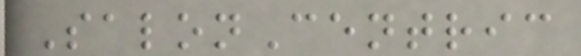SalonCentric
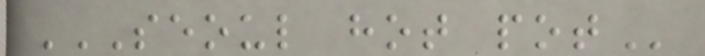SEOUL HOT POT
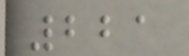221
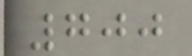700
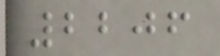2206
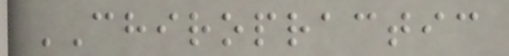CHIROPRACTIC
